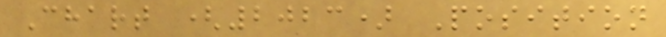Chart (2023) Position
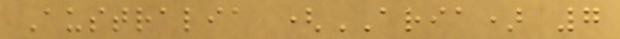Australia (ARIA) 7
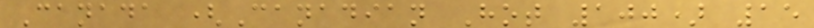Canada (Canadian Hot 100) 15
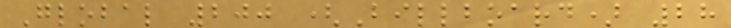Global 200 (Billboard) 28
